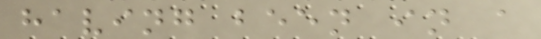having been in a
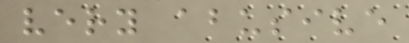very abusive
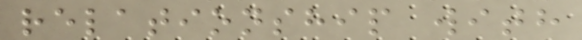relationship with
